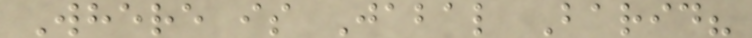Where is Jabal Barid?
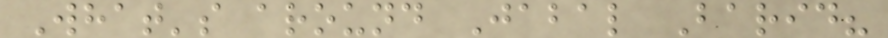What's around Jabal Barid?
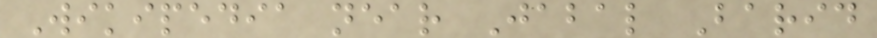Wikipedia near Jabal Barid
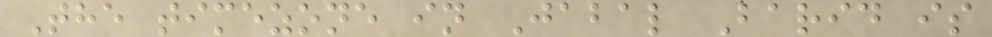The timezone in Jabal Barid is
